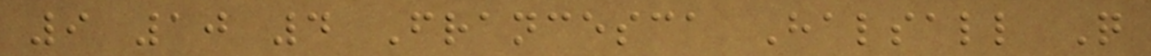9 10 4 Francesca Halsall Q
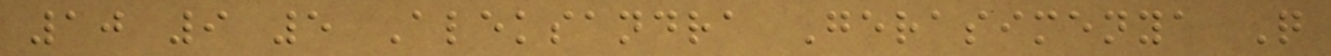10 9 5 Aleksandra Gerasimenya Q
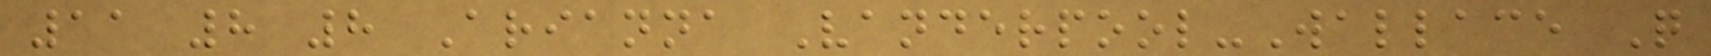11 8 8 Arianna Vanderpool-Wallace Q
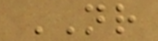NR
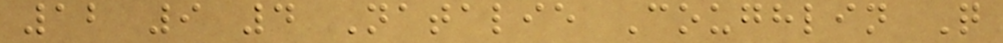12 9 4 Natalie Coughlin Q
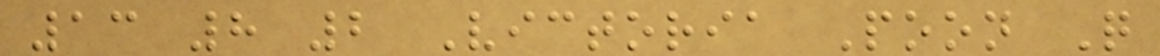13 8 2 Victoria Poon Q
